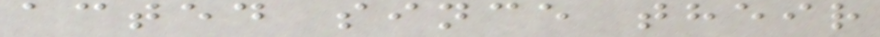acted since their
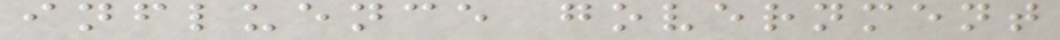influence government
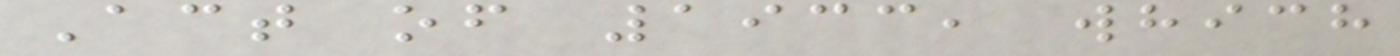Act of 1933, which
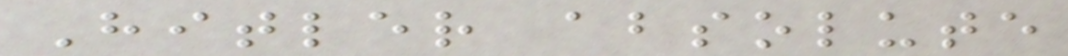Hitler absolute
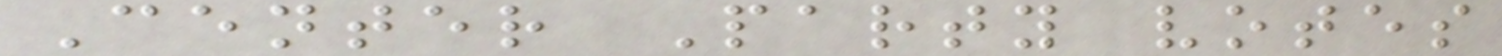Center Party votes
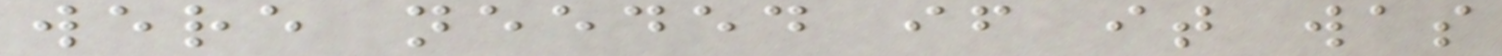were needed if it was
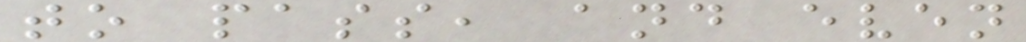to pass, and even
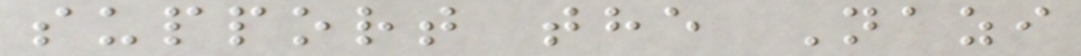support the Nazi
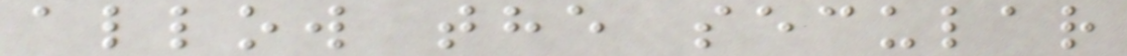allow the secular
